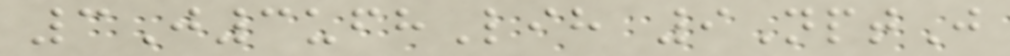3J3ufhLih 9NptJ
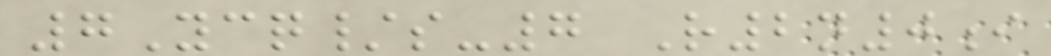7Ycq/s-7 R2n0i
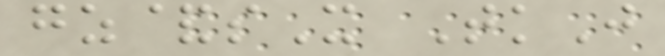gz&sX TkJ
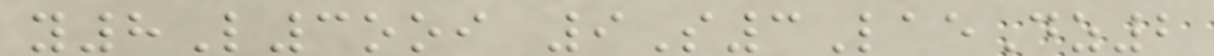y8L3ooi 9S3LaeDz2
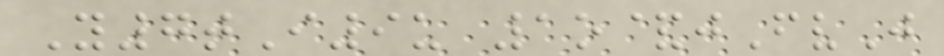Y7tI9u 1o&jFvJ
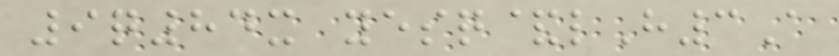9q84x yesq&lH3A
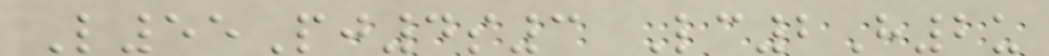L55Pj4s3 Lc2H2u
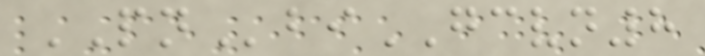PNbiGCVN8
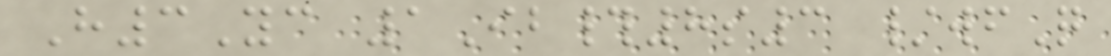H3Yc 1Ib#8s3 /wfQ
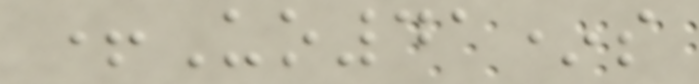+Uo41*s
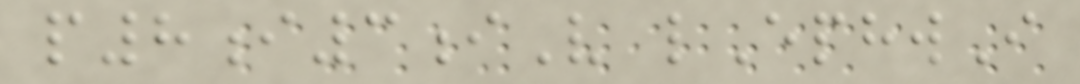p8i3iV lEphwI
